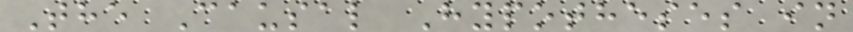The Causal Hypotheses in
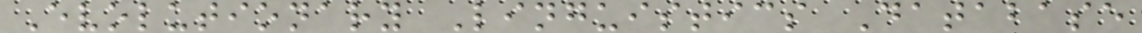Evolutionary Linguistics Database
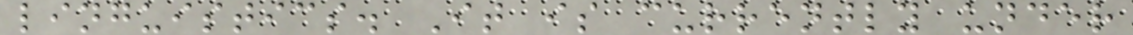linguistics. It is currently under
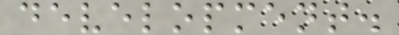development.
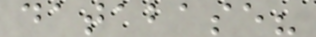database?
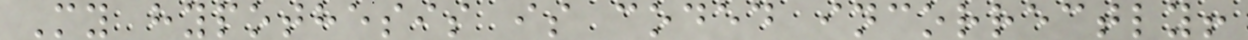My hypothesis is coded incorrectly!
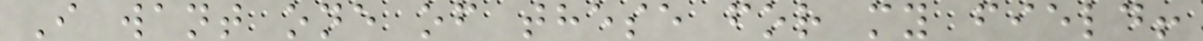I want one of these for my field!
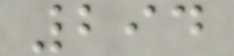294
